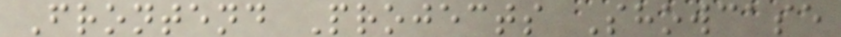Frontend Projects Showcase
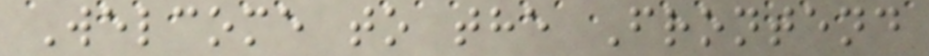Welcome to the Frontend
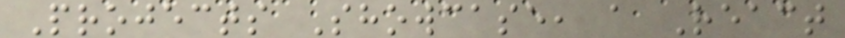Projects Showcase, a React
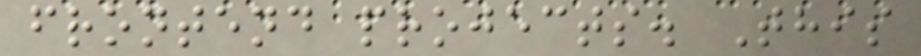frontend projects. This
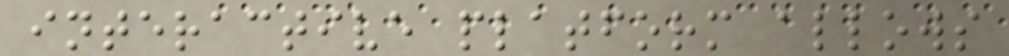interactive platform allows
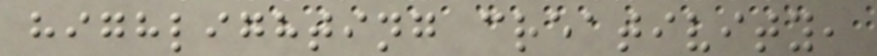highlighting creativity,
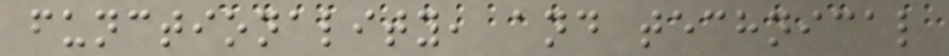functionality, and technical
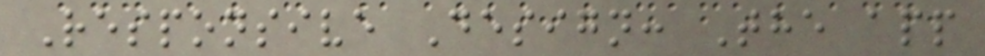Responsive Design: The app
